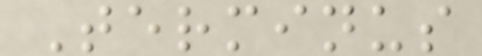Terminus
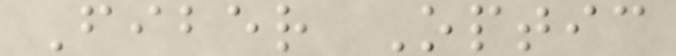Fiber Optic
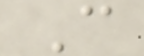C
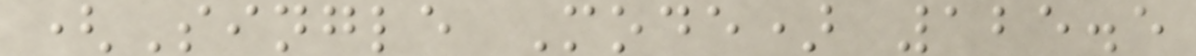(Single Mode) 125.5
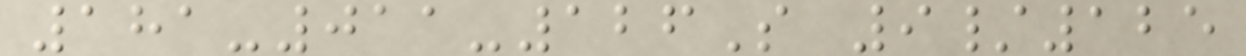181-011-126S 9/125
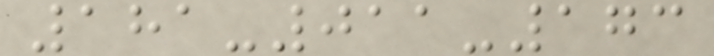181-011-173
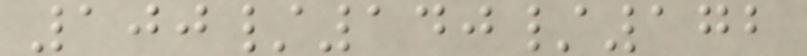100/140/172
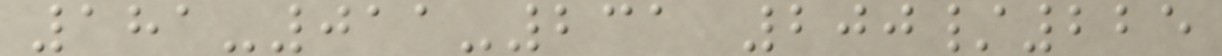181-011-231 200/225
